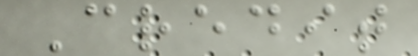Credit
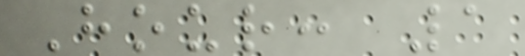Hour: 1
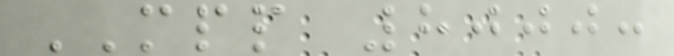MPP 8000:
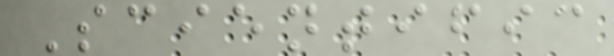Scientific
